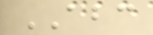ABC
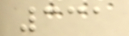331
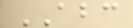ABC
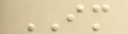IM
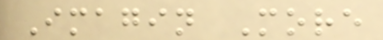Imagin More
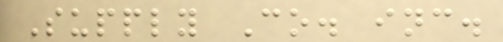Supply Co. inc.
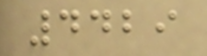4429
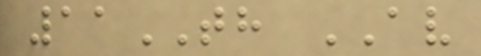11TH AV
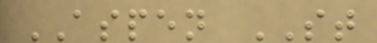ASPEN ST
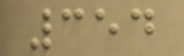354
